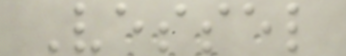Vessel
